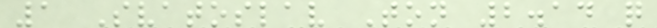1 Svatoslav Ton 2.14 q
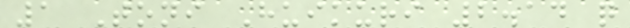1 Toni Huikuri 2.14 q
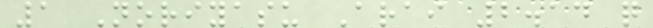1 Noriyasu Arai 2.14 q
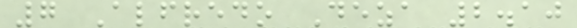7 Alfredo Deza 2.10
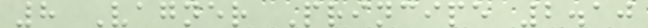8 Vagner Principe 2.10
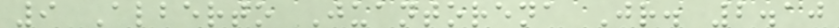9 Alberto Juantorena Jr. 2.10
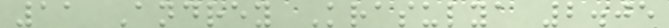11 Andrey Krasulya 2.05
